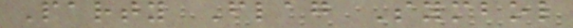Party Flag Symbol
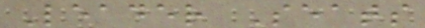Leader Seats
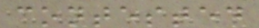contested
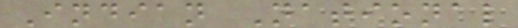Indian National
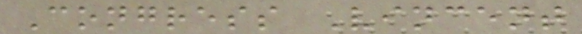Congress Vincent
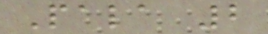Pala 2
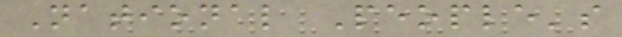National People's
